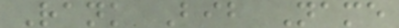Rank Bib Name
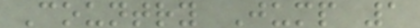Country Jump 1
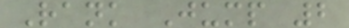Rank Jump 2
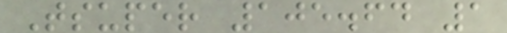Tsuper 105.64 1
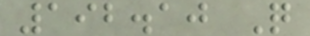192.10 Q
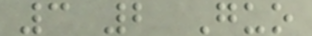3 2 Guo
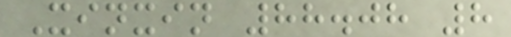Xinxin 88.08 8
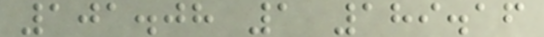101.08 1 189.16
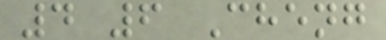4 6 Cheng
